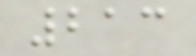213
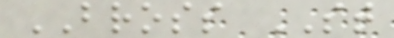BROSS ST
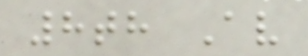8th Av
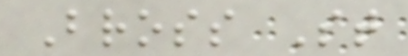Bross St
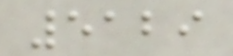5129
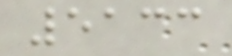5133
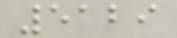5129
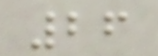26
